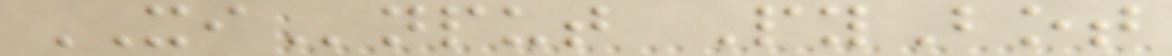XInput PyBot
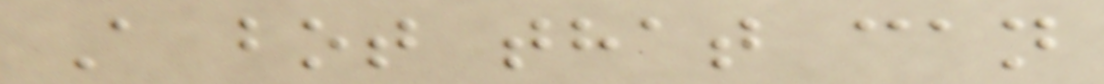A bot that can
